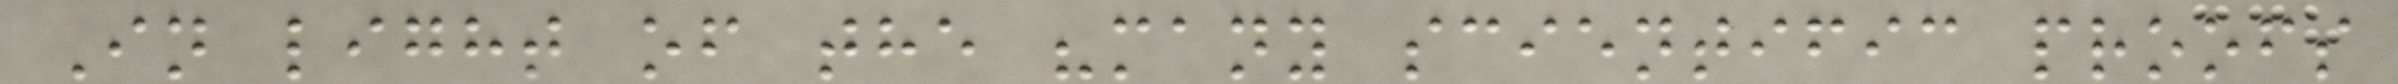In light of the "many scientific proofs
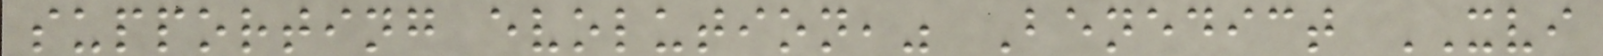supporting evolution," Benedict XVI
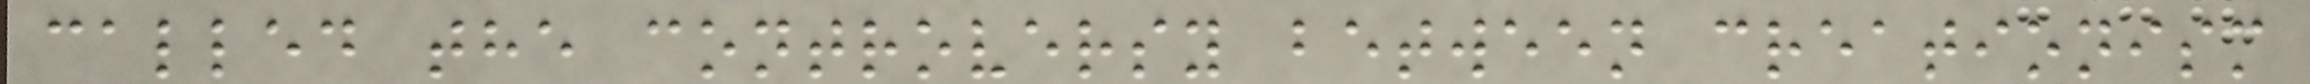called the controversy between creationism
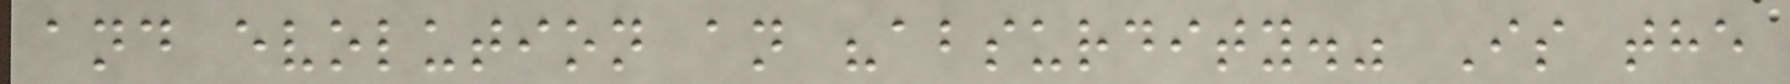and evolution an "absurdity." Is the
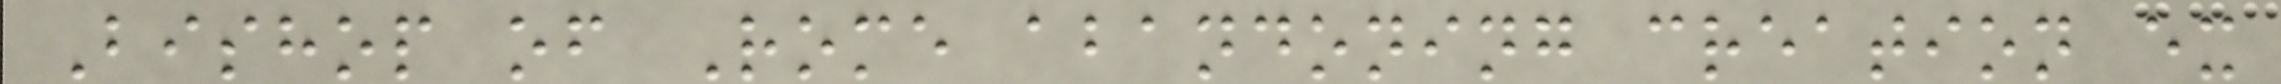Bishop of Rome abandoning creation ex
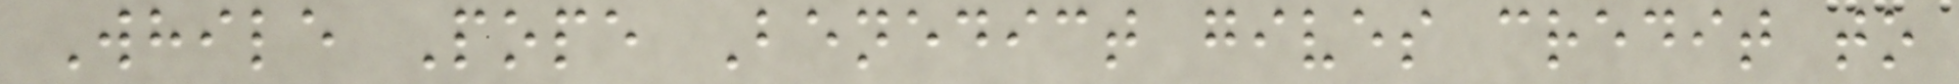While Pope Benedict gives credit to
